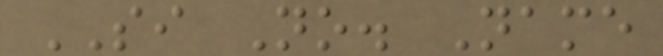SI No. Name
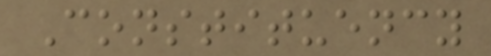Constituency
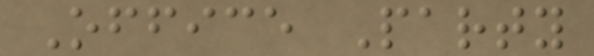Office Party
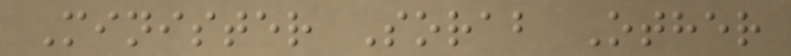Minister Sorab Other
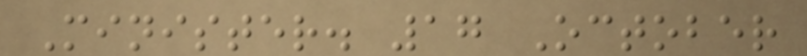Minister. 17 October
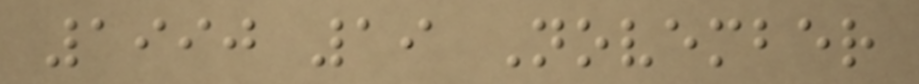1990 19 November
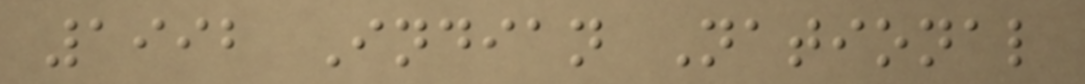1992 Indian National
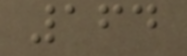164
